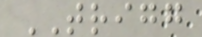TRIGG
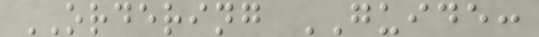ORDERING GUIDE:
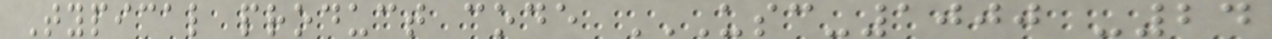Typical product code USC-1000 -24
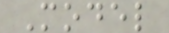Model
